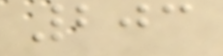203
